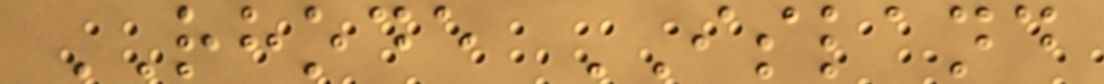RHODE ISLAND
